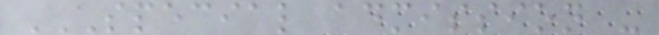SPECIAL ADMISSION -
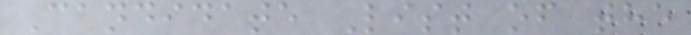Candidate List of the
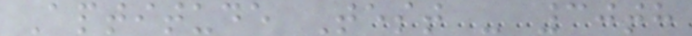Aptitude Test - 30th
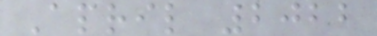April 2022
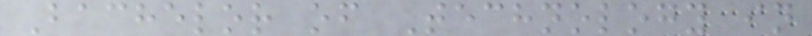Bachelor of Technology in
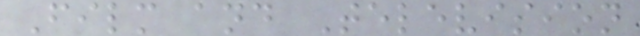Film and Television
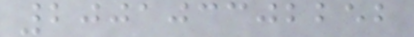200103302252
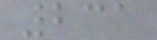231
